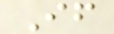If
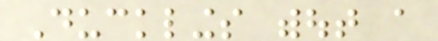Ducklings without a
